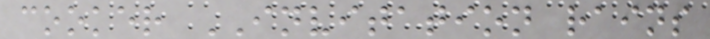cooker INVITATION rains
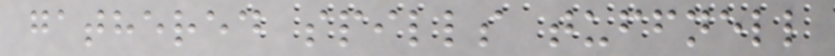gathered spills tuffnell
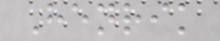Henrik
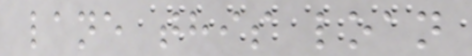lane this loan
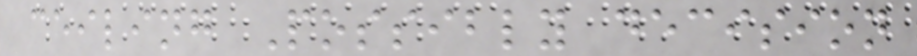ceiling Possibly decision
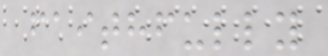faithfully
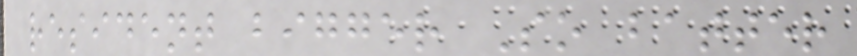resident bigger So batter
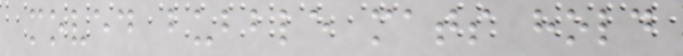moved bubble mats hold
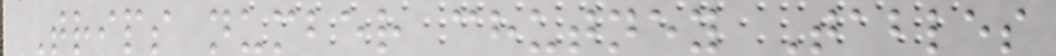Trips number chutney Tables
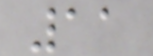11
